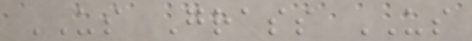US Grass US
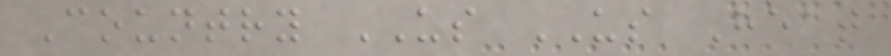Country US US Heat
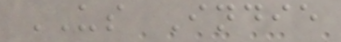US Indie
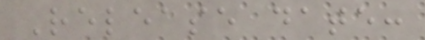Release date:
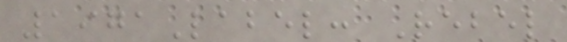1971Label: Rebel
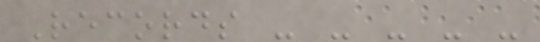Records - - - - -
